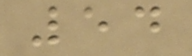54
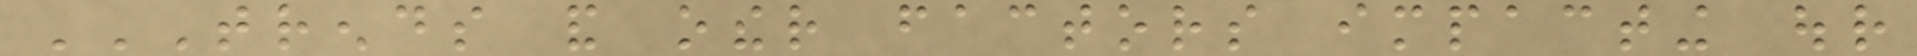TRENDS AND OTHER FACTORS IMPACTING OUR
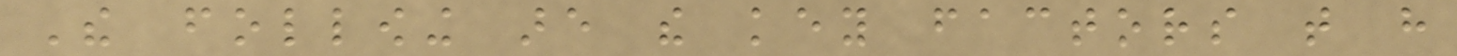The following are the key factors that have
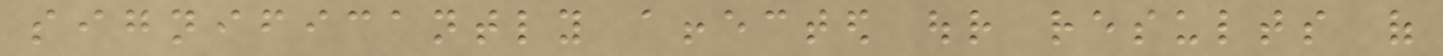significantly affected our results of
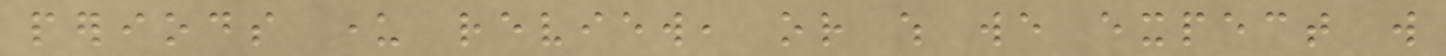periods under review, or which we expect will
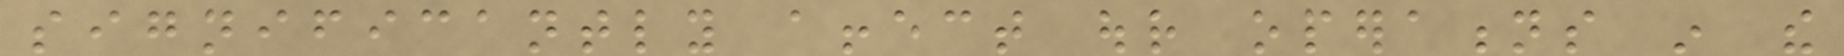significantly affect our operations in the
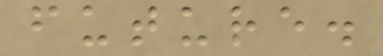future.
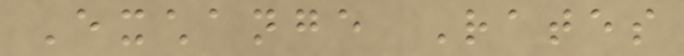Exchange Rates
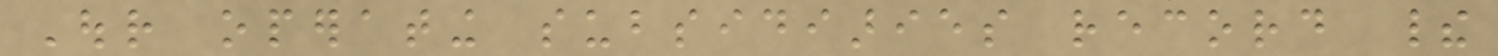Our operating subsidiaries record their
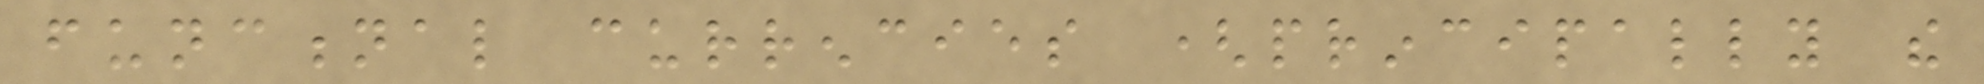functional currencies (principally the
